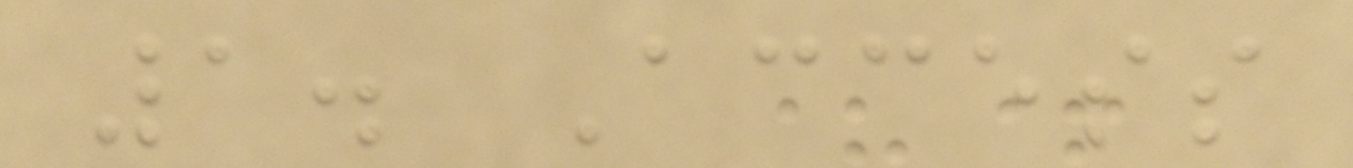1. Access
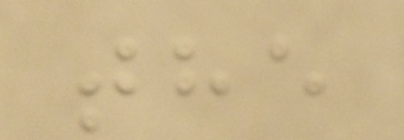the
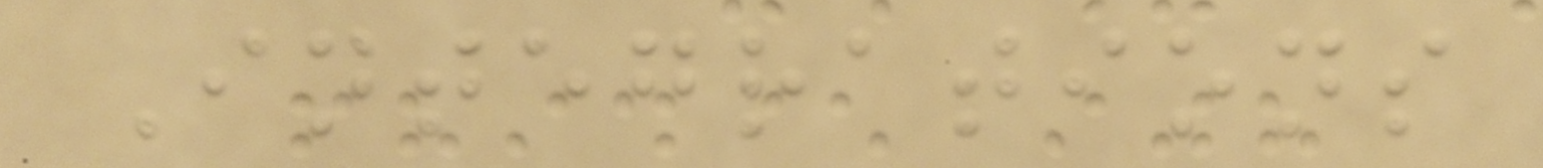Integrations
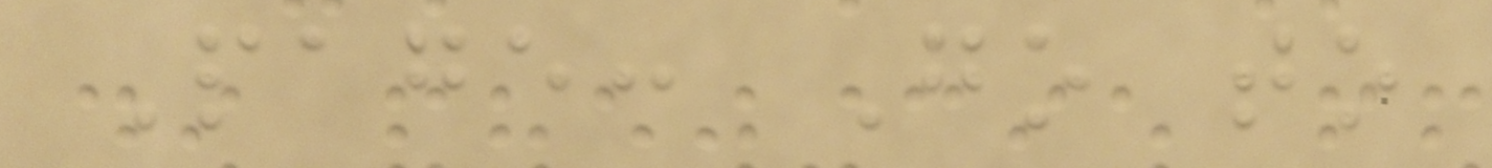Page: Go to
